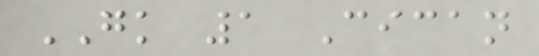GK 1 Cican
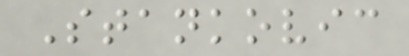Stankovic
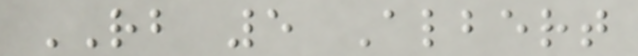RB 5 Albert
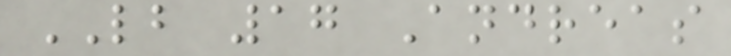LB 17 Andreas
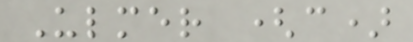Ulmer (c)
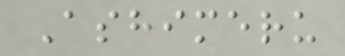Ashimeru
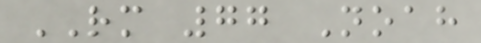RM 77 Noah
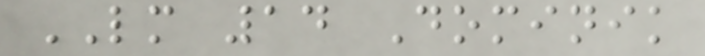LM 14 Dominik
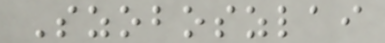Szoboszlai
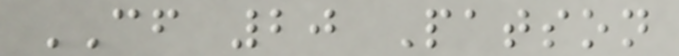CF 20 Patson
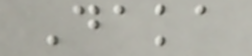Daka
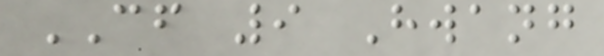CF 9 Hwang
